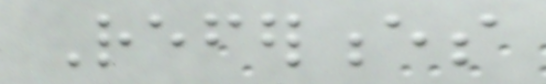References
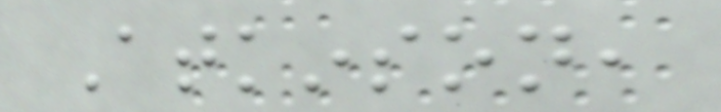Atkinson,
